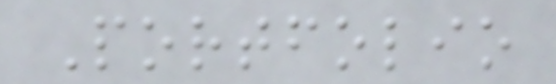Portfolio
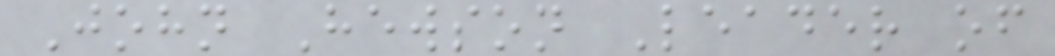John Hewson Leader of
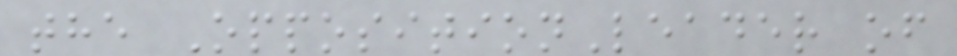the OppositionLeader of
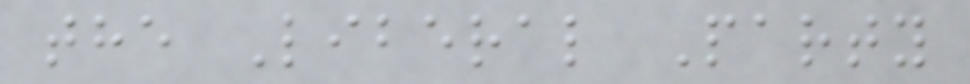the Liberal Party
